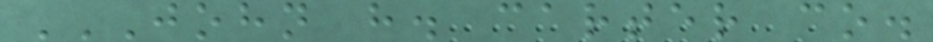JOHN H. CARTER CO.
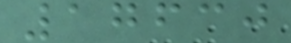17630
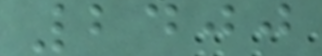2400
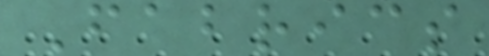Fabrics
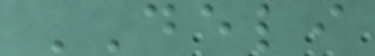DELI
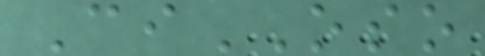CiOSO
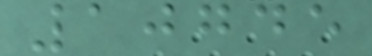10745
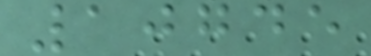10745
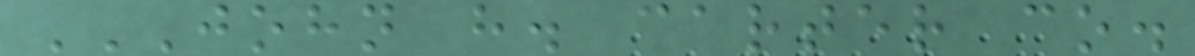JOHN H. CARTER CO.
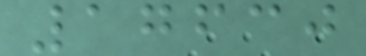17630
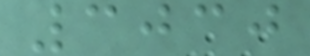3030
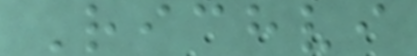Richvi
